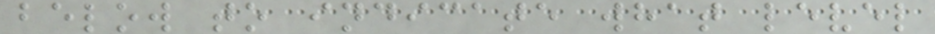below to indicate what level
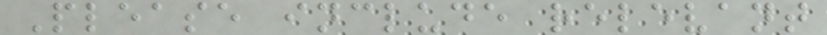Please include relevant
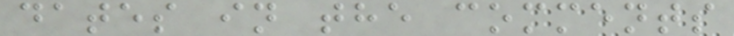dates in the comments
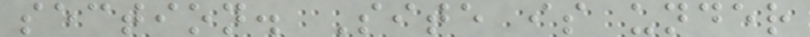section. Site is under
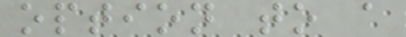option to a
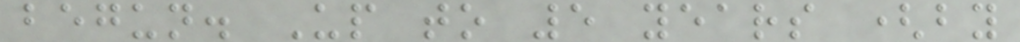begun. Up to 5 years (by
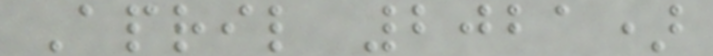April 2021)
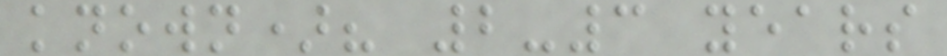known)? 2-3 years
